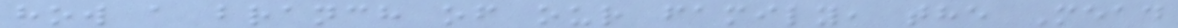how a branch of our family, the Mead
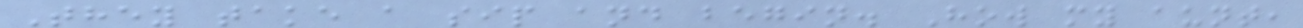They take a sip and begin. How my aunt,
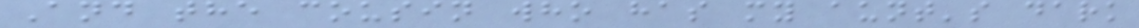And the cousin who has my aunt's dark
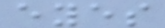eyes
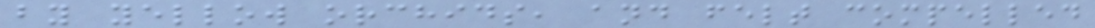by yellow orchids, and felt compelled
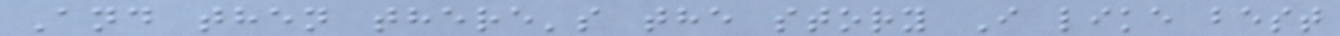And then there's the story I like best
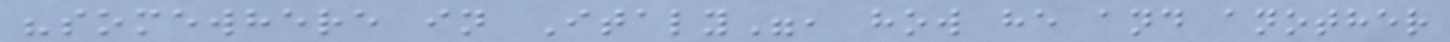"somewhere in Italy", how he and another
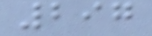297
